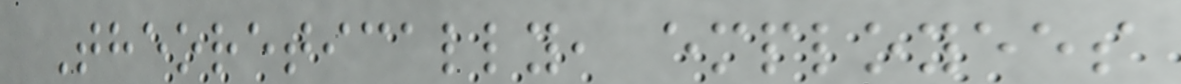Theoretically, employees
